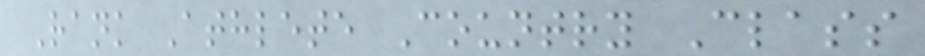Rank Athlete Country Class
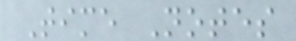Time Notes
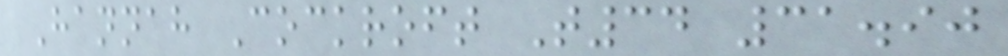Hannah Cockroft T34 31.90
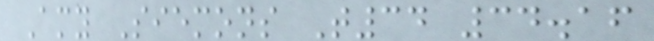Amy Siemons T34 34.16
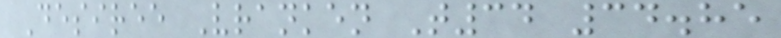Desiree Vranken T34 34.85
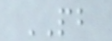PB
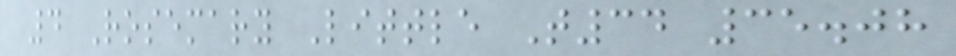4 Rosemary Little T34 35.08
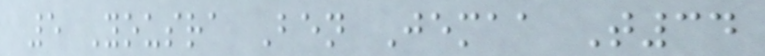5 Yousra Ben Jemaa T34
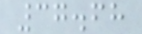37.68
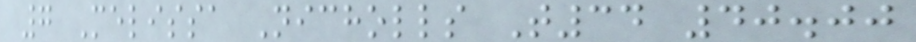7 Melissa Nicholls T34 40.00
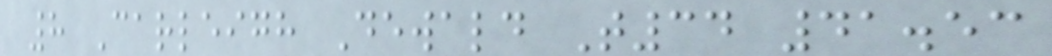8 Carleigh Dewald T34 41.53
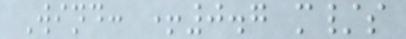Wind: +0.7 m/s
